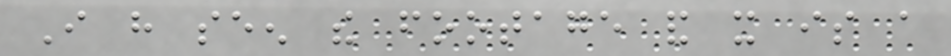I have seen the footage and it is a
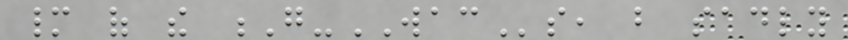many of the G-WACs, but sadly
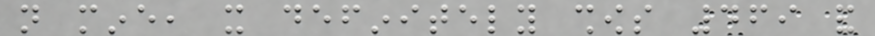not mine, it definitely shows 469 and
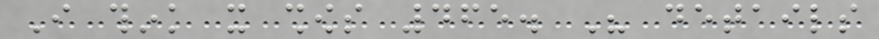I think it shows 465. His details
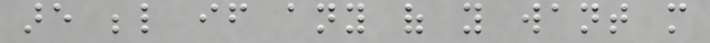are below if any of you want more
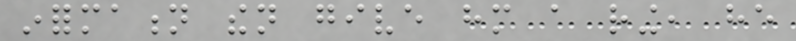information then give him a ring, he
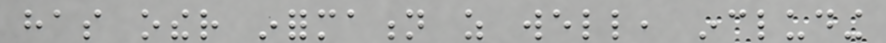has other information as well, including
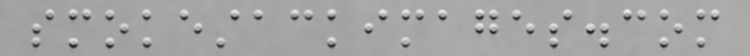smokestackimages.com
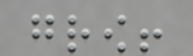grow!
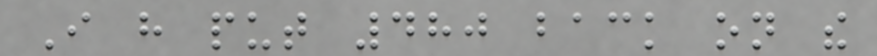I have put 480 back on the
